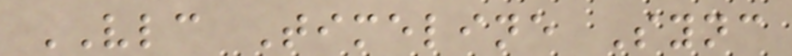VLC Timeline Sync
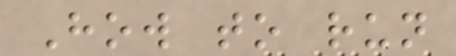How to run
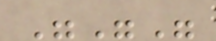"""
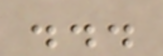...
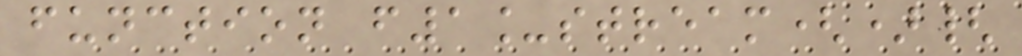function f1_stream(){
